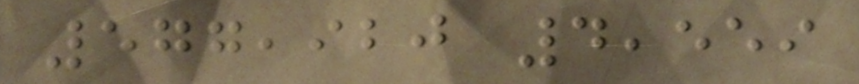577,920 4,559
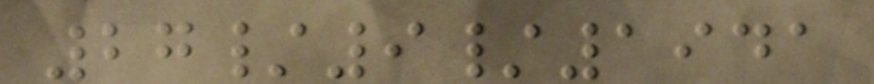27/9/1941
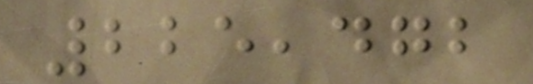225,472
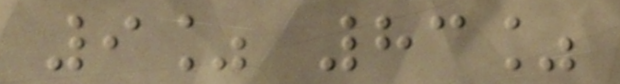9% 83%
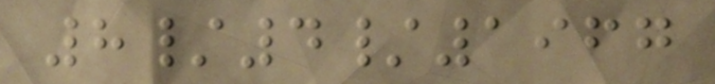8/4/1967
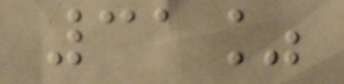31%
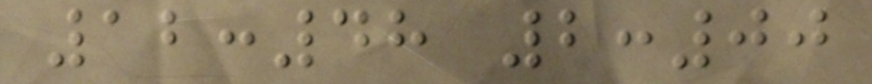12:48 2:00
